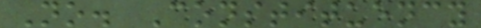No. Constituency
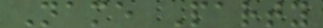Name Party
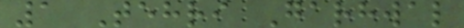1 Tehri Garhwal
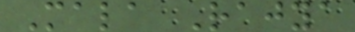Mala Rajya
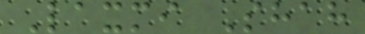Laxmi Shah
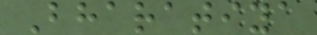Bharatiya
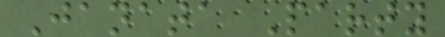Janata Party
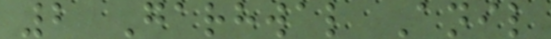2 Garhwal Anil
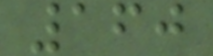160
